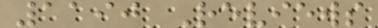1190 Reviews
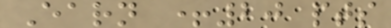Earn +20 pts
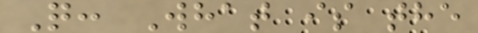Q: What is the
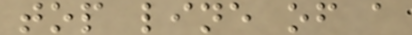top line of a
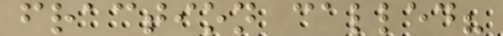fraction called?
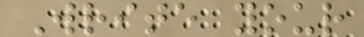Write your
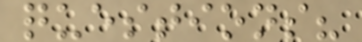questions?
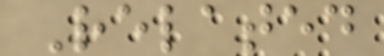Related
